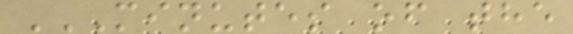MINUTES OF THE
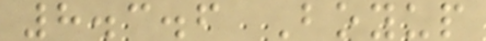8.3.6 Boyup
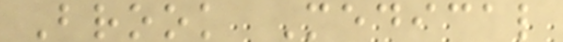Brook Medical
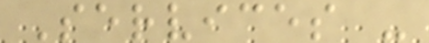Services -
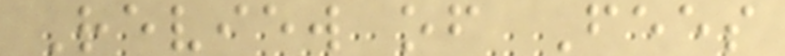Review of Fees
